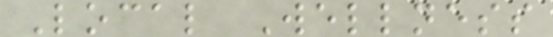Local Wellness
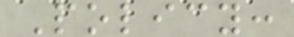Policy:
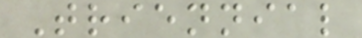Triennial
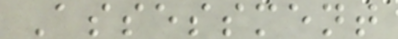Assessment
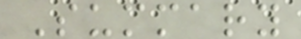Summary
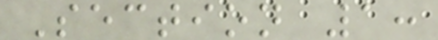Section 1:
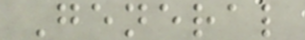General
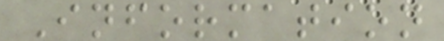Information
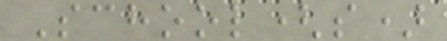School(s)
